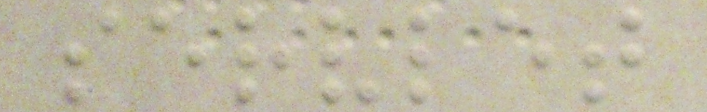servlet
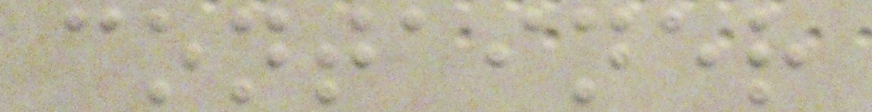container
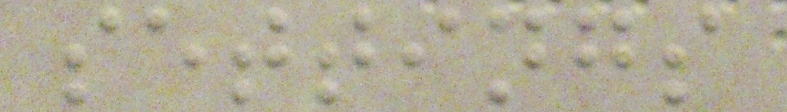settings
